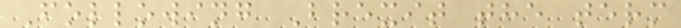Following Brexit the term
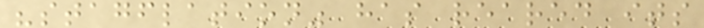"stagflation" has reared its
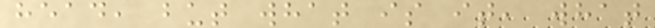head, but what is it, what
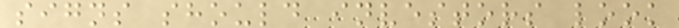signs should investors look
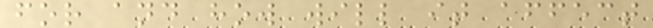for and how will it affect
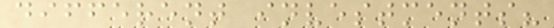different investments?
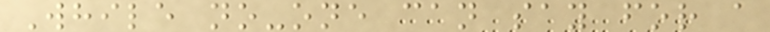While no-one can say for a
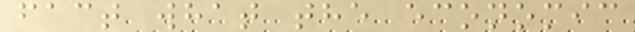fact what the economic
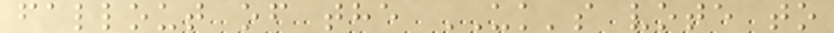fallout of the UK's vote to
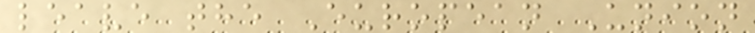leave the European Union
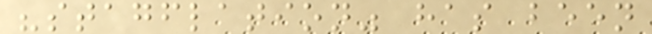"stagflation" has been
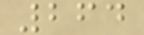264
